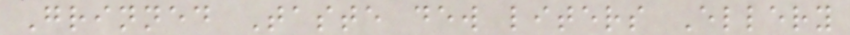Grinned Taste dew liters Ellery
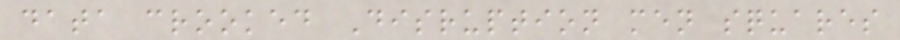data crooked Disruption men squares
